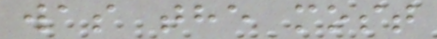was the most
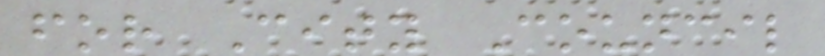for City Council
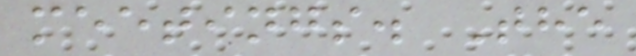meetings. The
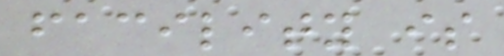facility is
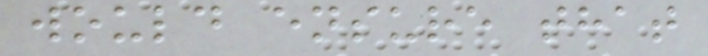would ensure that
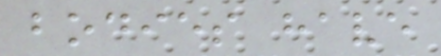bodies have
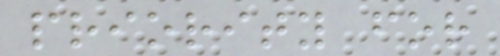priority for
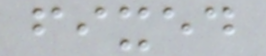fixed
